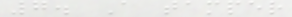7. A tamper
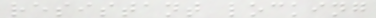resistant locking
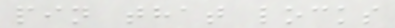pin that locks
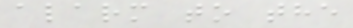alarm to the
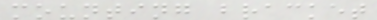mounting bracket
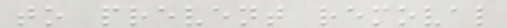to prevent removal
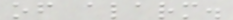of alarm.
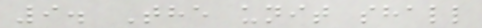9. The unit shall
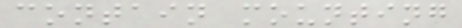contain mounting
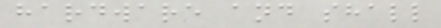hardware and shall
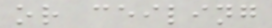or ceiling
